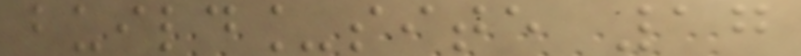build_site 17
